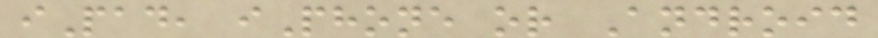iPad, iPhone or Android
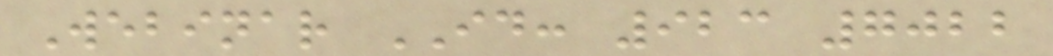Webinar ID: 923 7022
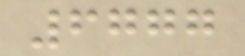6777
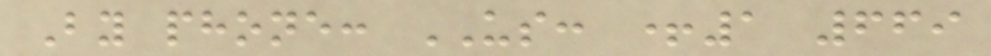By phone: US: +1 669
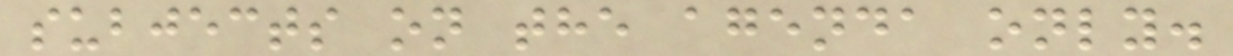subjects on the agenda only.
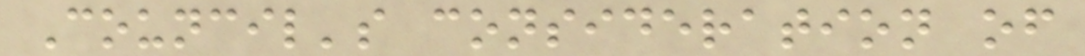Council's consideration of
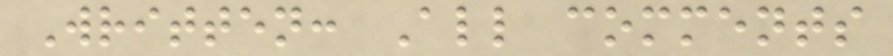Written: All comments
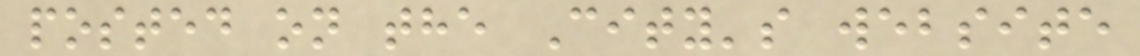posted on the City's website
